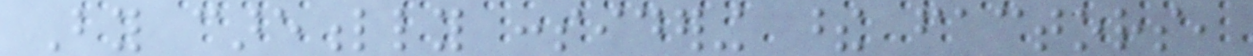By carefully considering these factors,
